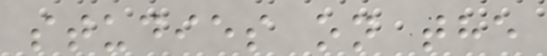studies on the
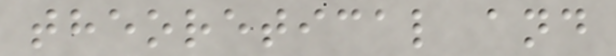theoretical and
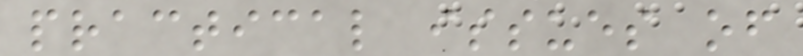practical issues of
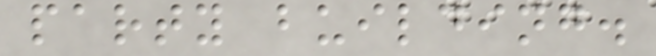party building.
